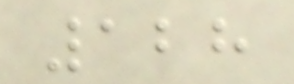128
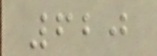620
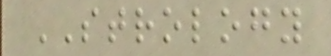STROLOGY
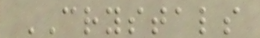CRYSTALS
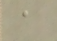a
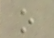o
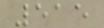515
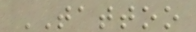TATTOO
